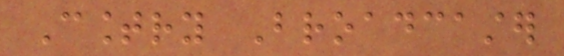Country Broadcaster
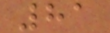81
